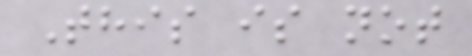This is not
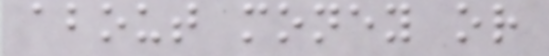about money or
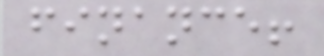finance!
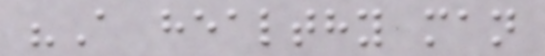"A healthy man
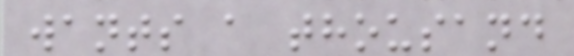wants a thousand
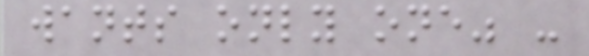wants only one" -
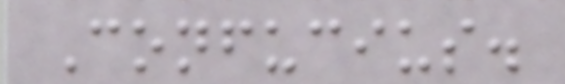Confucius.
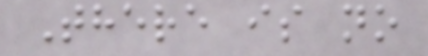There is no
